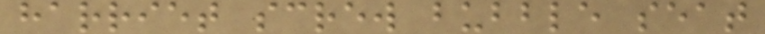harriet screw bubble seat
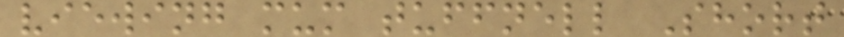viewing mum tuffnell Short
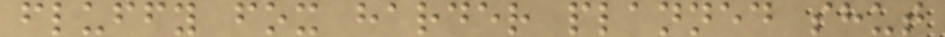fluffy fox harder planned shut
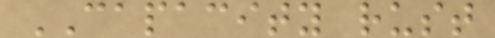CAPACITY rust
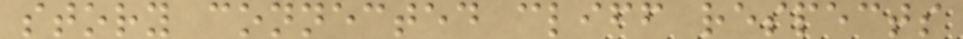story connected cliff respects
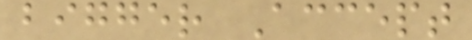bigger Accept
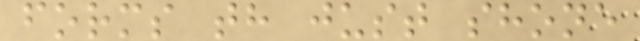forms th just shone
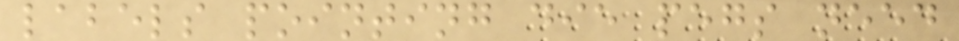labels pointing die pegs need
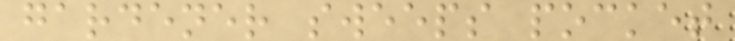gardener sweeps pocket
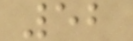52
